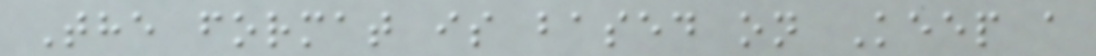The format is based on Keep a
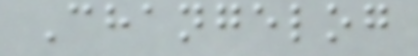Changelog
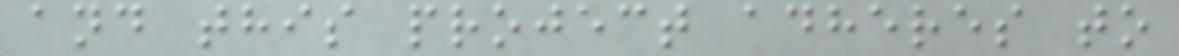and this project adheres to
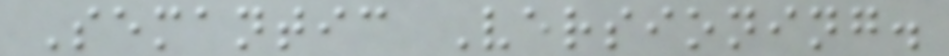Semantic Versioning.
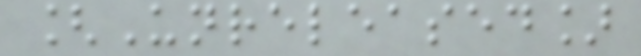[Unreleased]
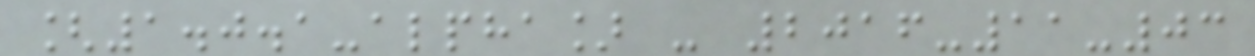[1.0.1-alpha] - 2016-11-03
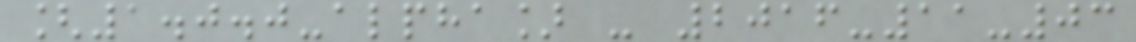[1.0.0-alpha] - 2016-11-03
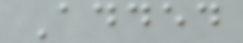Added
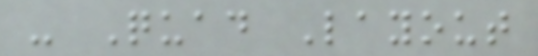- Quad Layout
